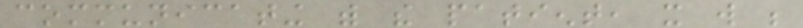communicating with the patient, it will be
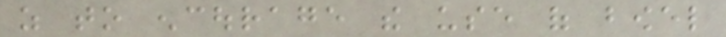as to encourage the use of bowel
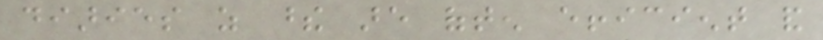diaries as these are often efficient and
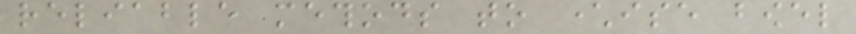reliable methods to characterise bowel
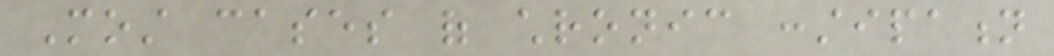Most cases of chronic constipation
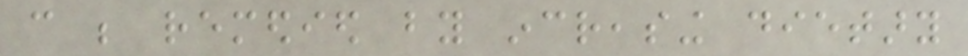can be remedied by increasing dietary
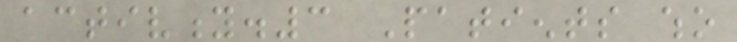activity.3 Patients who
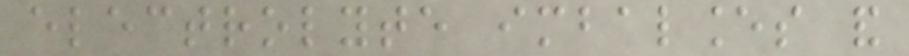electrolyte imbalances and
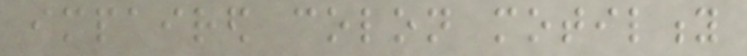impaired colon motility
